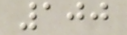100
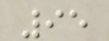95
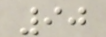90
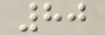80
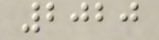2020
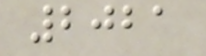2021
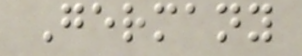Germany
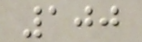100
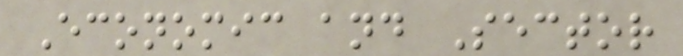Economic and Sector
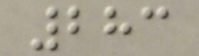283
